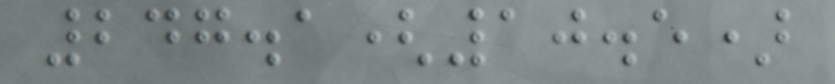247.1(10.5)
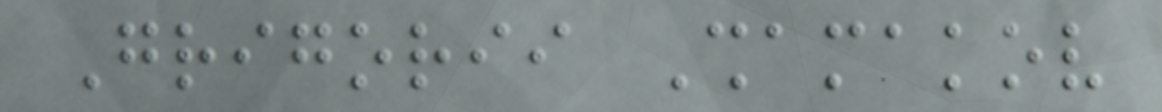Grigorii Shamakov
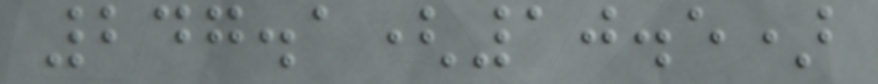247.1(10.5)
